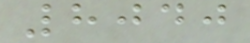8040
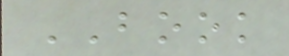BOOK
